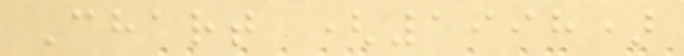Chart (1998)
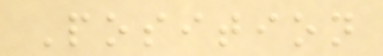Position
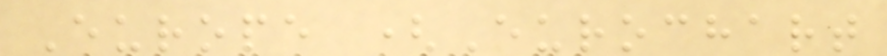Europe (Eurochart
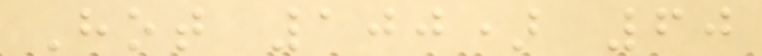Hot 100) 60
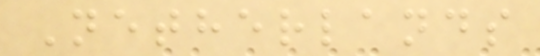Netherlands
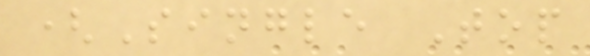(Single Top
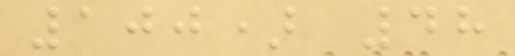100) 48
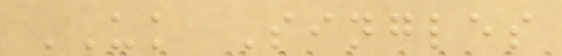UK Singles
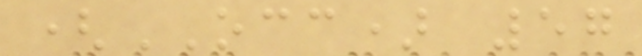(OCC) 57
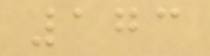173
